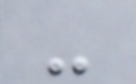-
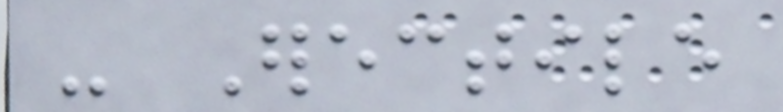- Erectile
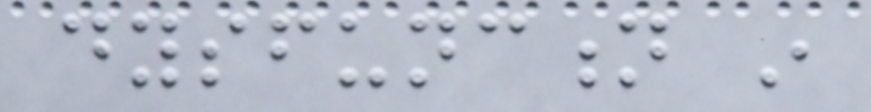dysfunction in
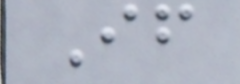If
